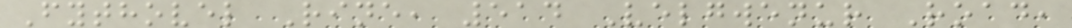Fythovel Rine, 514 Velgwenur Road,
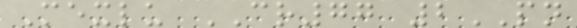Mexlu CR77 2PN
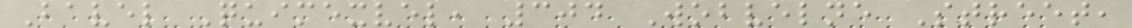Bavel Quimexvel, 304 Wobvelne Street,
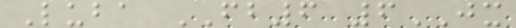Luba FB6 6JX
